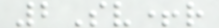2Sv+r
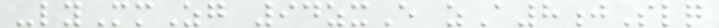-lyMmZg 94zxE zA8jSlq
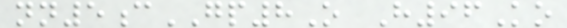nn5cGP8O H96Ko
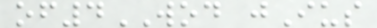of4WOD jIus
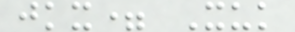jkx= Xuk
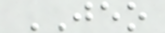JEO
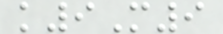k9M9
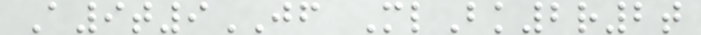A9t9JF MlBk2r2t
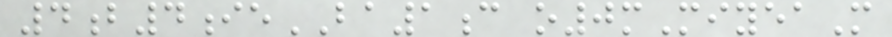4b4ieBA1c o0mMiyeaM
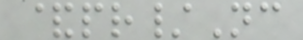&pr/Nc
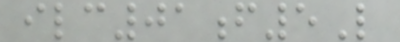ilc01f5L
